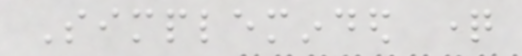Simpleminded question
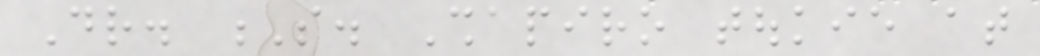Dr. S. Shapiro toukie at
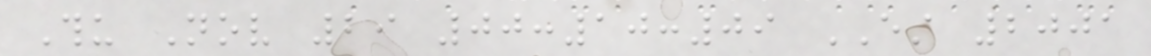Thu Nov 29 00:10:09 EST 2001
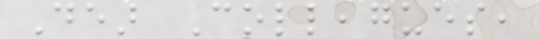Dear Colleagues,
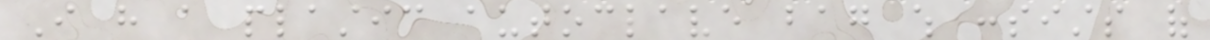I have a plastic autoclave bag which consists of
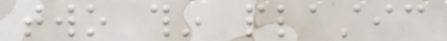two thin plastic
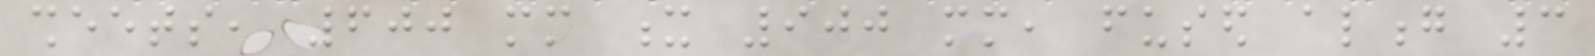sheets, 600 mm x 900 mm, fused along 3
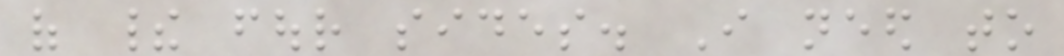of their four sides. I need to
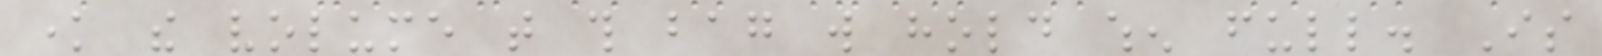know the volume that this bag will hold when full. Is
